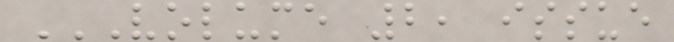VOLUME 2, ISSUE
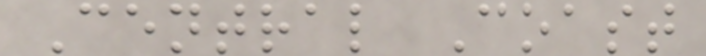Central Coast
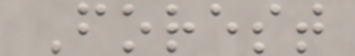Forest
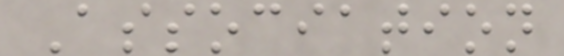Association
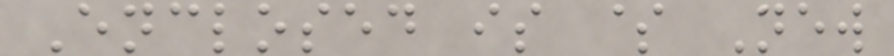Enclosed is $ New
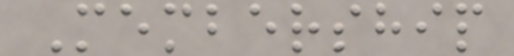Membership
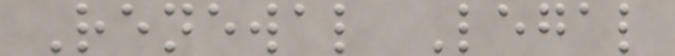Renewal Legal
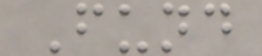Fund
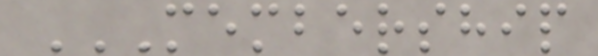MEMBERSHIP
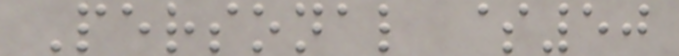Personal $50
